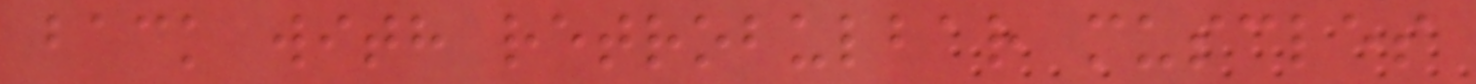back with retrobulbar muscles
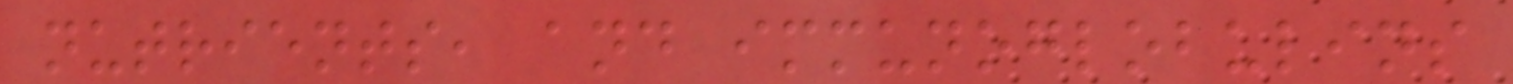nutrients, and immunoglobulins
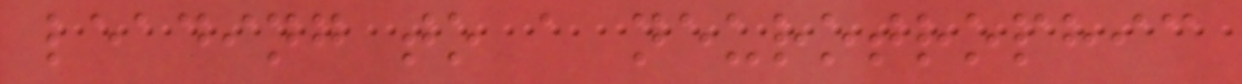leading to a neurotrophic
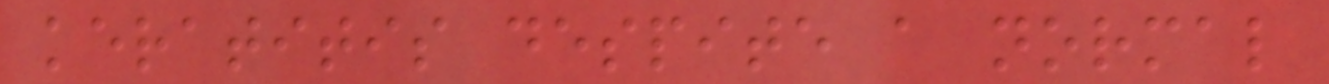keratitis despite a normal
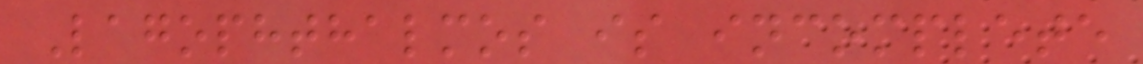Lagophthalmos is incomplete
